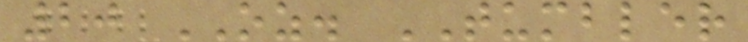20 OZ. TUMBLER
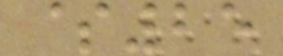$25
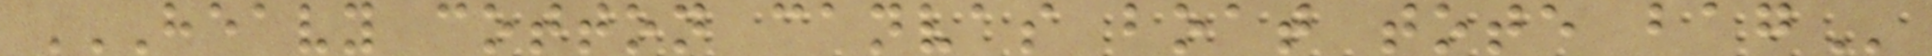HEAVY COTTON CANVAS BOAT TOTE BAG
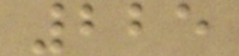225
